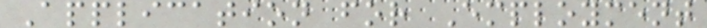Application for Employment
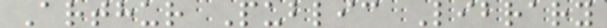Arthur Public Library
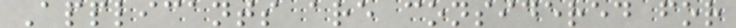Applicants are considered for
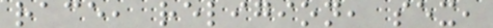race, religion, sex,
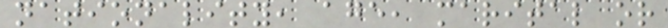nationality, age, marital or
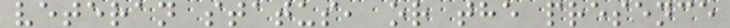veteran status, or the presence
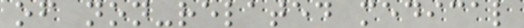of non-related medical
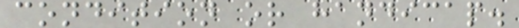condition or handicap.
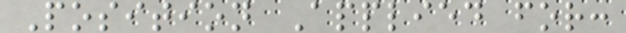Position Applied for:
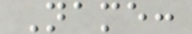Name:
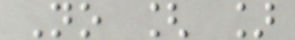No [ ]
